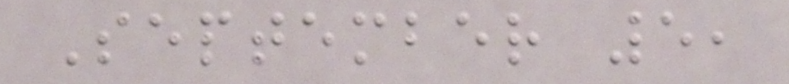September 5,
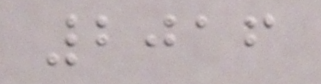2016
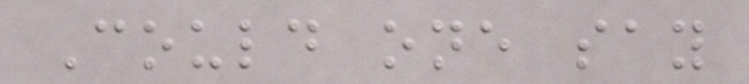Could one say
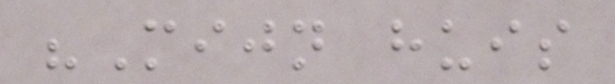"Mijn huis
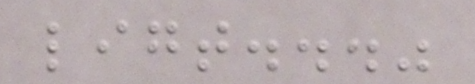ligt..."
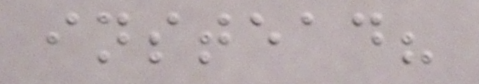instead?
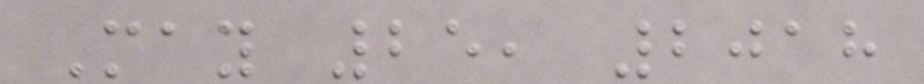May 25, 2018
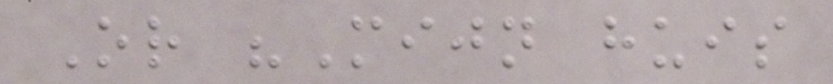Or "Mijn huis
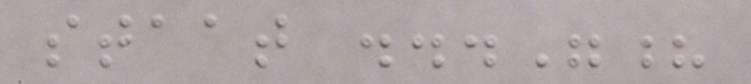staat ..."?
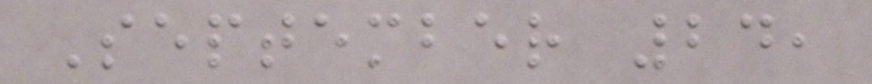September 24,
